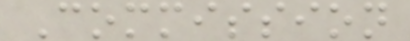Commission
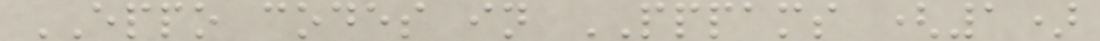EPPO codes in PPPAMS (1)
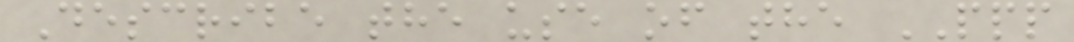Describe the use of the PPP
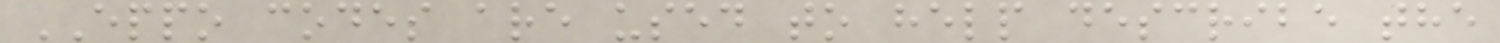EPPO codes are used to help describe the
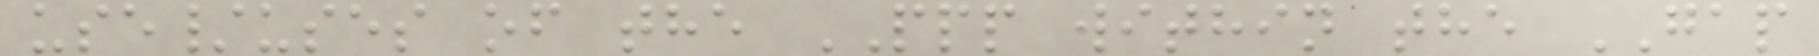use/uses of the PPP within the GAP
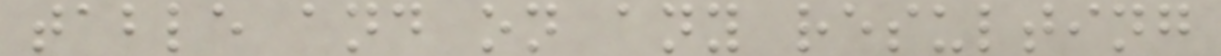table and on any resulting
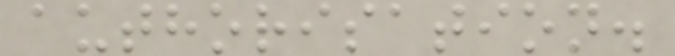authorisation.
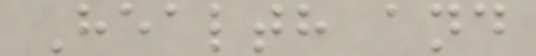Health and
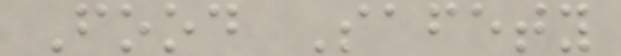Food Safety
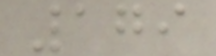179
